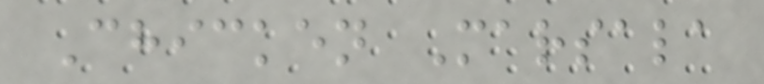Chicken Marsala
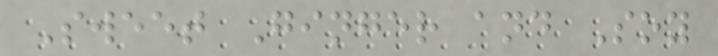Sweet Ginger and Soy
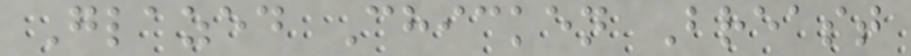Glazed Chicken Breast
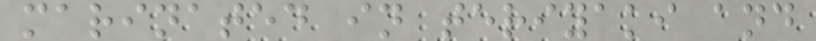marinated in teriyaki and
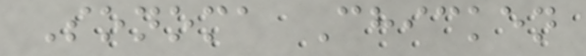Sonoma Chicken
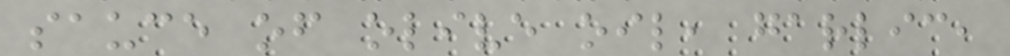sauce of olive oil, garlic,
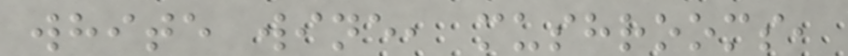white wine, mushrooms,
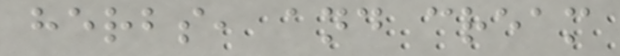herbs, and cream
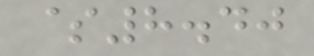$8.40
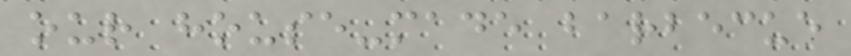our house-made barbecue
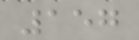157
